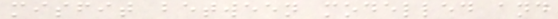misfit between modelled and
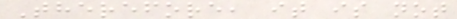Therefore, it is not
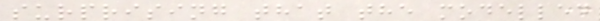surprising that the modelled
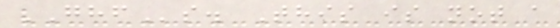GHFs. This is not a
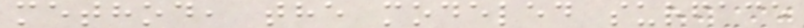method, the modeled surface
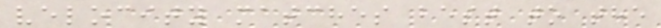velocity matches best to the
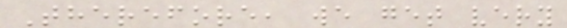Therefore, we get very
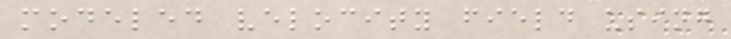modeled velocity field using
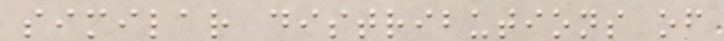similar distributions of
